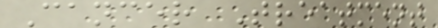Cancer Treatment
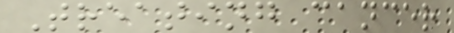Treating cancer
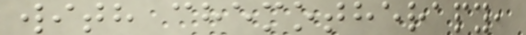with chemotherapy,
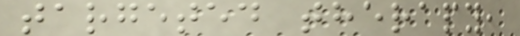targeted therapy,
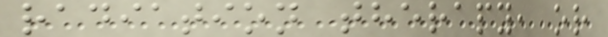radiation therapy, or
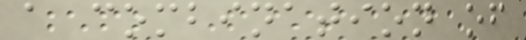a combination of
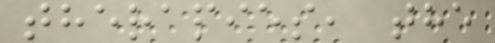therapies, the
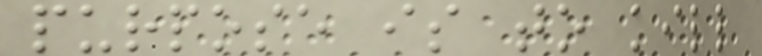purpose is to kill
